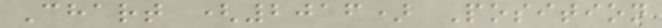Chart (2016) Position
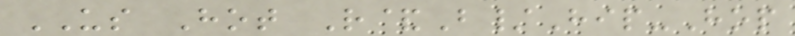US Hot R&B/Hip-Hop
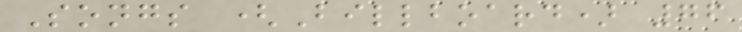Songs (Billboard) 76
